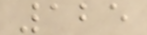125
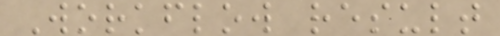Workflow result
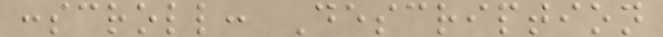:scroll: Description
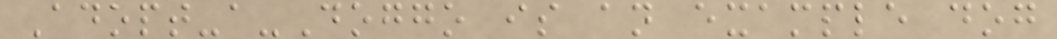Adopt-a-Doggo is an example dog
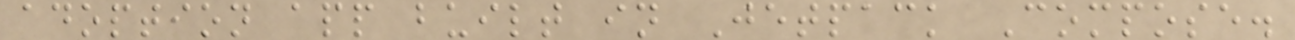adoption app built in Jetpack Compose.
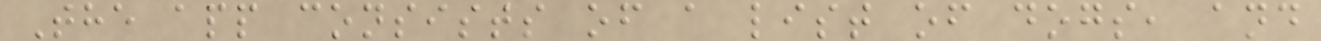The app consists of a list of dogs, and
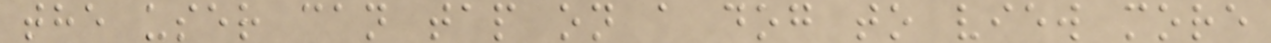the user can tap on a dog to view more
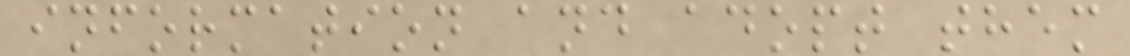information and adopt them
